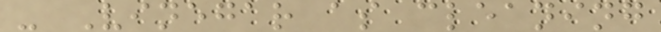- Vinegar as cleaning
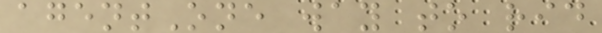agentOne way to rid
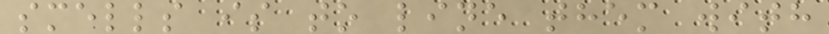smells is to line them with
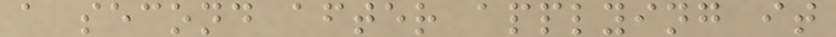a second after applying it
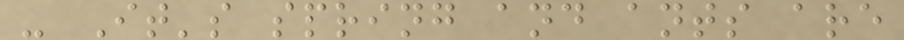- It's spring and ants are
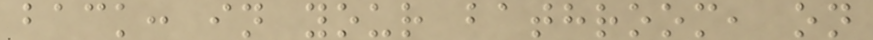back: in your bathroom, on
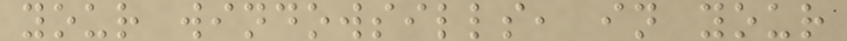your windowsills, in your
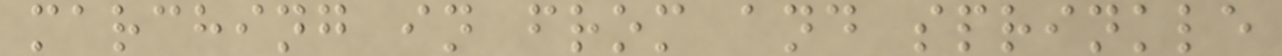marching in from and sprinkle
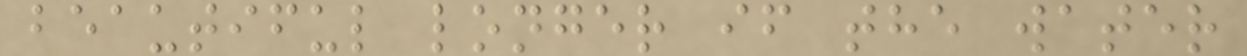beautiful longer if the water
